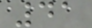41
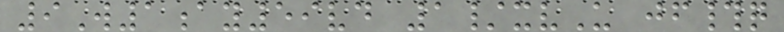9W1ay59vd 1/xvU jf#q
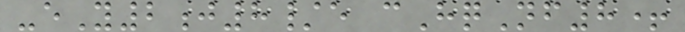-eY2j8/e cHqNf8+
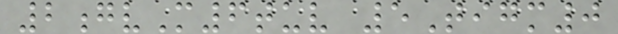2gvM6tuv 5Tigm0
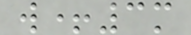w+3m
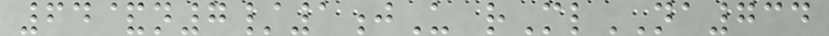64&n7/1jU rMlNA734
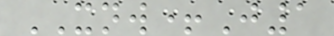XNW+J1
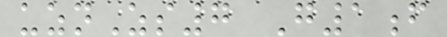uznZs7 G1f
